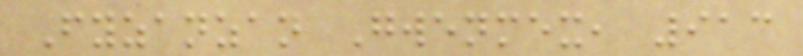Fyzanzan Gwenmex, 913
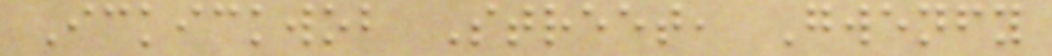Ickickwob Street, Gwenfy
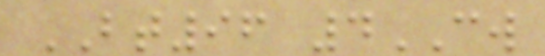BT96 4CW
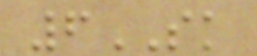6SK
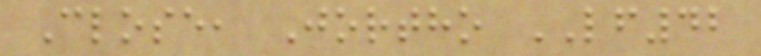Close, Jortho LF42
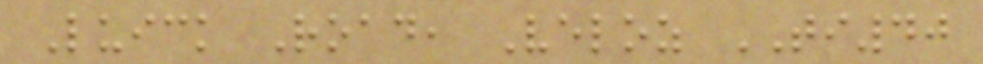Luick Road, Veloz TI40
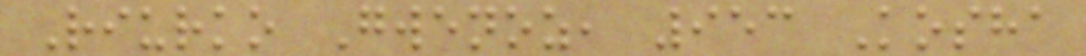Riurko Gwenoz, 953 Kosha
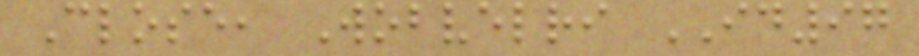Close, Wobvelri ID97
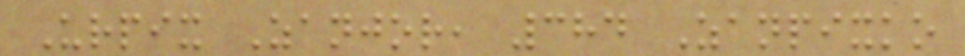Urpix Zanjor, 384 Zanpixko
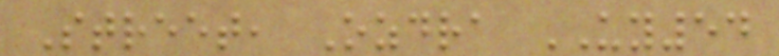Street, Ozdra UY54
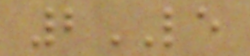2LE
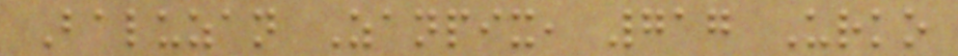Baluzan Zanpix, 717 Urko
